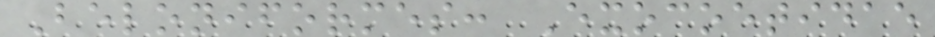Beloniformes: Exocoetidae
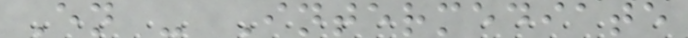En - Intermediate
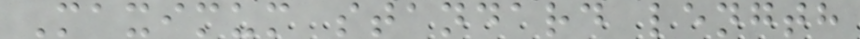Maximum standard length
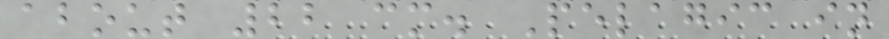about 22 cm. Pelagic in
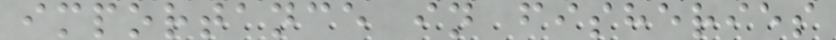importance in fisheries
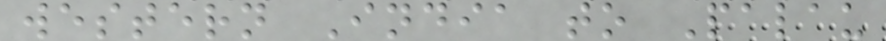western India to Palau
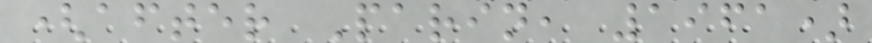(after Parin, 1961)
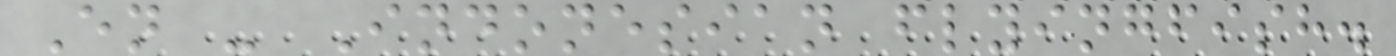En - Indonesian flyingfish.
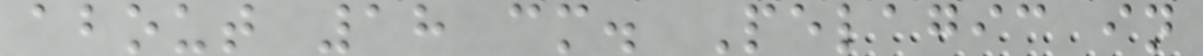about 18 cm. Pelagic in
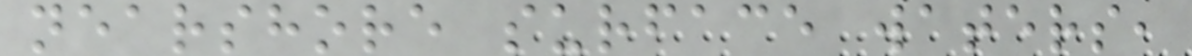nearshore surface waters,
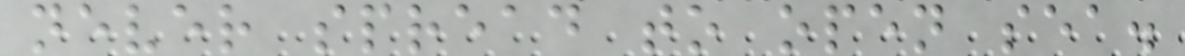never spread to open sea.
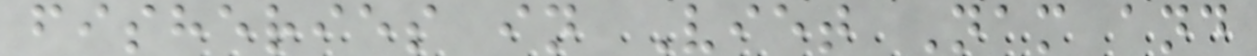fisheries in Viet Nam and
